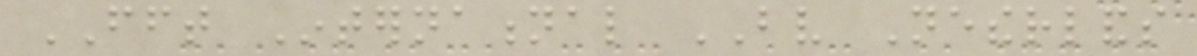FFT International BV Netherlands
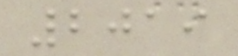2019
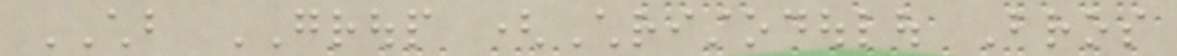CHB GROUP (Christodoulou Bros
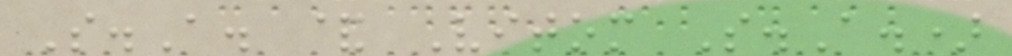S.A. & Vitom S.A.)
